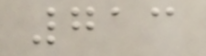713
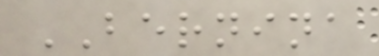BERNINA
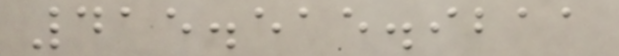415.515.9211
